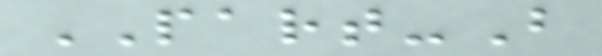PART-B
